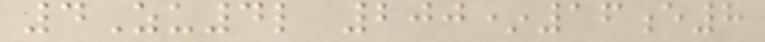4Zu4l 200*16e8
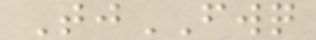TjFWQ
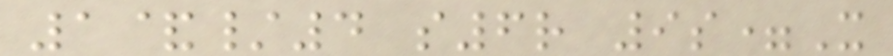1&/4 s6r 9s=X
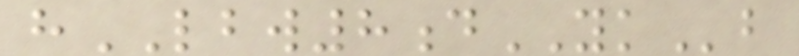hLBW8dYKb
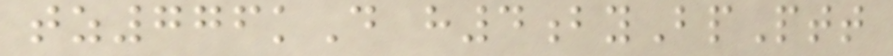tz776kD h4byBpPtt
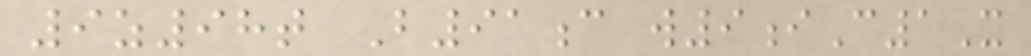9z98t B91c w9iC1X
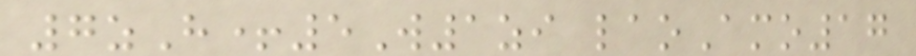7zH+5W1zi laoAmo17
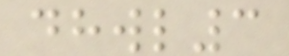dhwl3
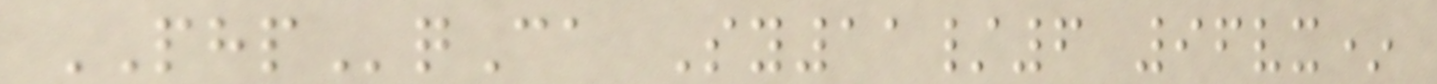PHPqCa Sy11/6 96vx*
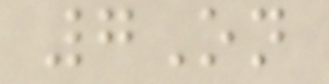7On
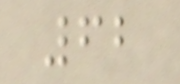62
